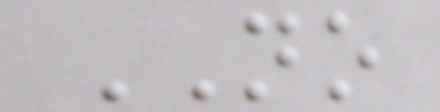NO
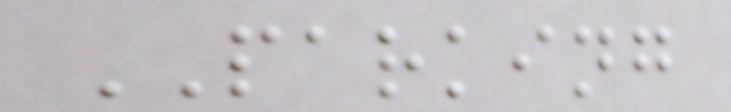PARKING
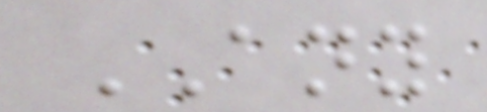ANY
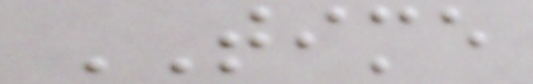TIME
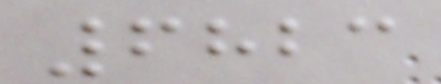6823
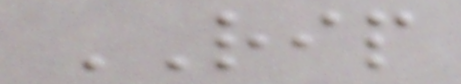RIP
